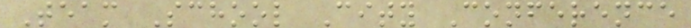Team School City Conference
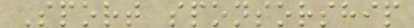Sport sponsorship
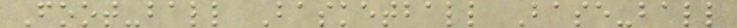Foot-ball Basketball Base-ball
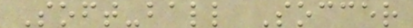Soft-ball Soccer
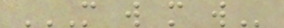M W M W
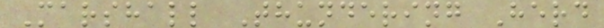Marshall Thundering Herd
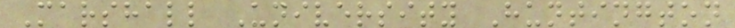Marshall University Huntington
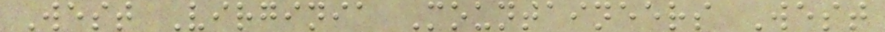West Virginia Mountaineers West
